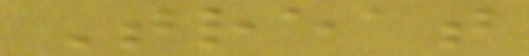Treat
